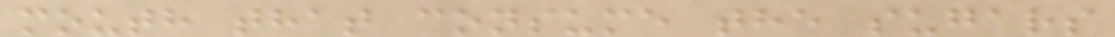mouth that consume the sugars
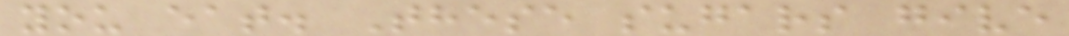you eat. These sugars give
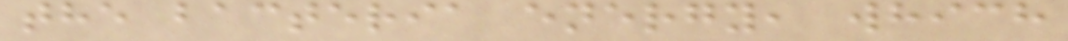the bacteria energy, which
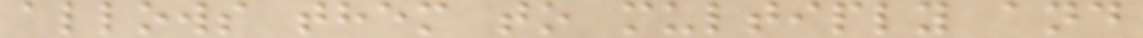allows them to multiply and
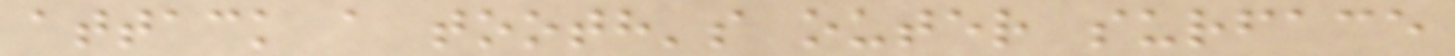attack a tooth's outer surface
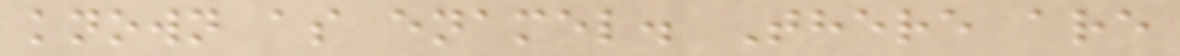known as enamel. There are
